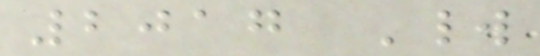2017 World
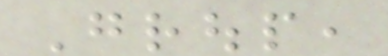Group,
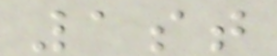1st
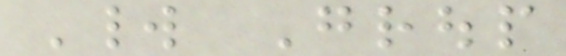World Group
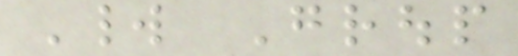World Group
